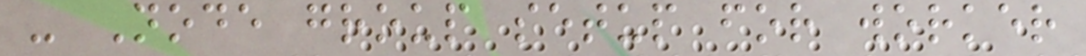- Node group setup for worker
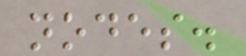nodes.
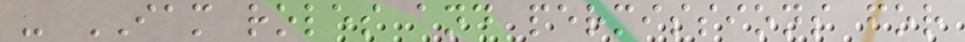- IAM roles and permissions for
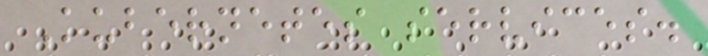Kubernetes services.
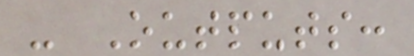- Outputs:
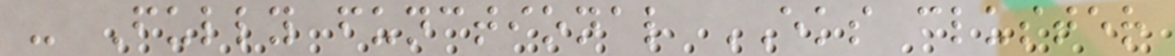- Fully functional EKS cluster
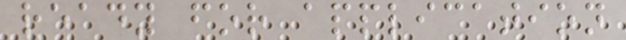ready for application
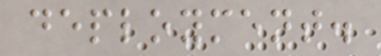deployment.
